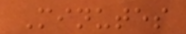Minutes
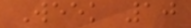Week 10
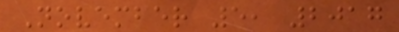November 5, 2017
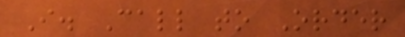I. Call to Order
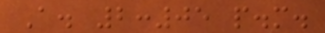A. 2:05 p.m.
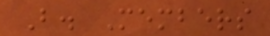B. Members
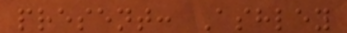present: Ashley
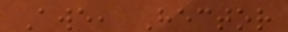Awe, Hector
